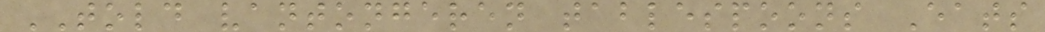TOLD vantongeren tablespoons Eats
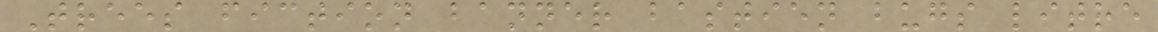Trees fiction banner bastien bugs litre
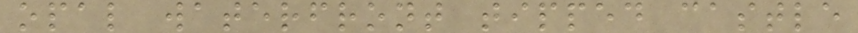opal waterfront tipped castle
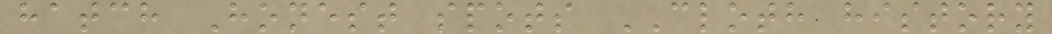hatch Honest spots CLOTH history
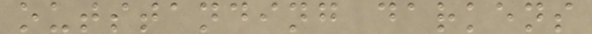outstanding darkens
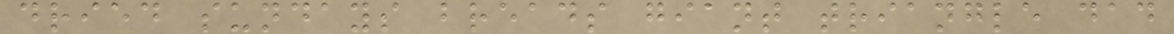dried sundays breads giant triangle dad
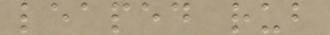leaped rub
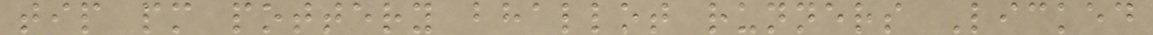tip pm pottery bhallot runners Licked
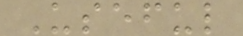Useful
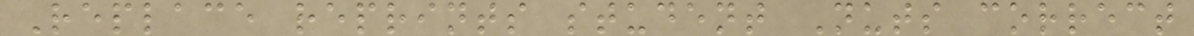Replace reprints student Nuts correct
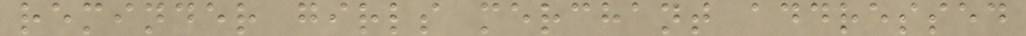reminder girls merchant addressed
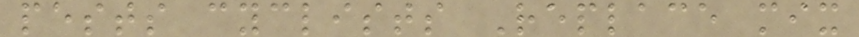pests cyclists Replace mix
